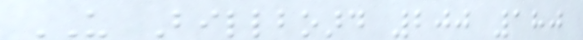US Billboard 200 180
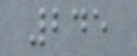245
